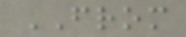FROM
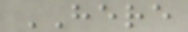HERE
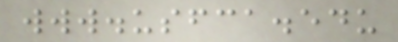www.usfca.edu
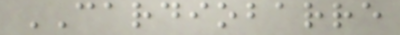CARDIOBARRE
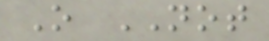O NOT
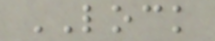LOCK
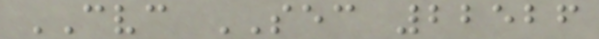CVC SEC 22526
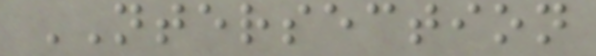NTERSECTION
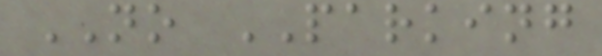NO PARKING
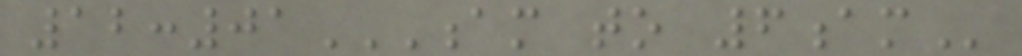12:01AM TO 6AM
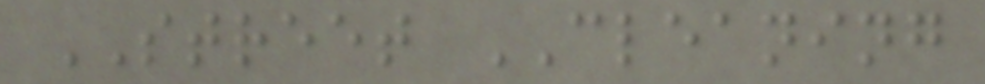STREET CLEANING
